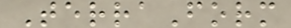TerraForm
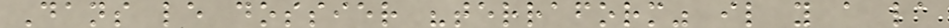Dans le dossier "terraform" il y a la
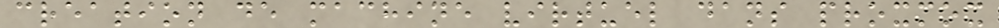creation de machine virtuel dans proxmox
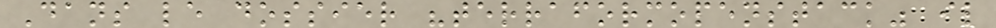Dans le dossier "terraformopenstack" il
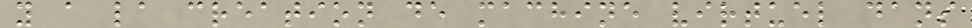y a la creation de machine virtuel dans
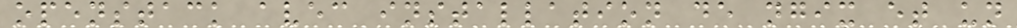openstack avec installation de ngix et un
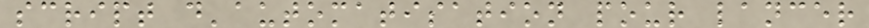script d'automatisation pour lancer
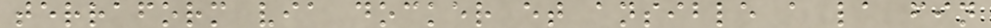terraform via docker et ansible a la fin
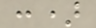:)
